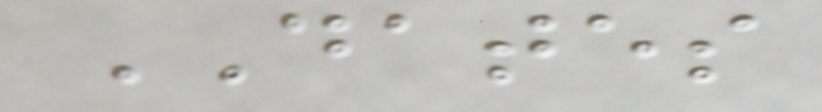DATES
